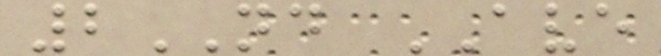2ND AVE
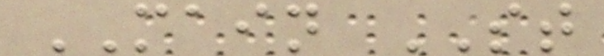MAIN ST
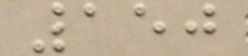150
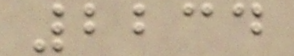2234
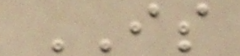IS
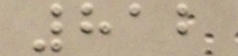812
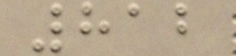812
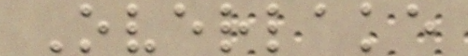Overlake
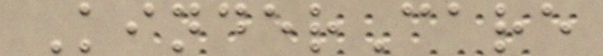KinderCare
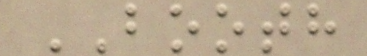BOOTH
